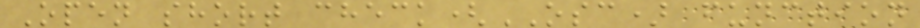Open short check(OSC) function
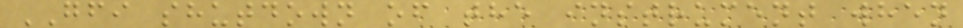GFI shutdown of the instrument when
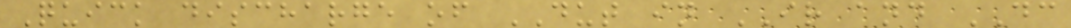Quick discharge of DUT in IR and DC
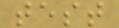test
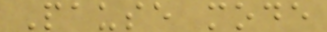Pause mode
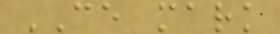CE mark
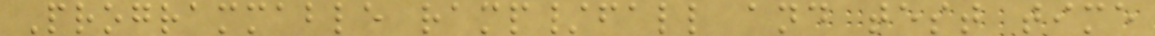Programmable ramp/fall and test time
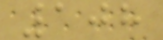108
